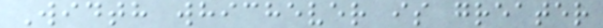Width whichever is greater
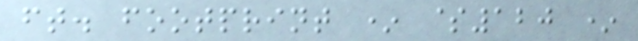ft. footprint * $120 *
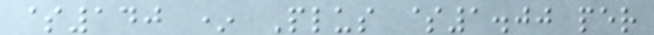$140 * Plus $1.00 per
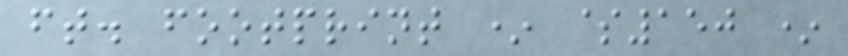ft. footprint * $150 *
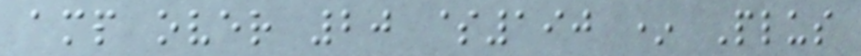amp over 20 $190 * Plus
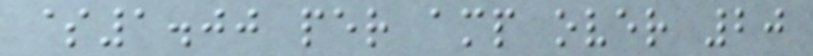$1.00 per amp over 20
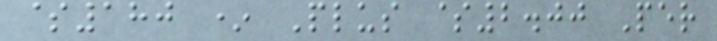$180 * Plus $2.00 Per
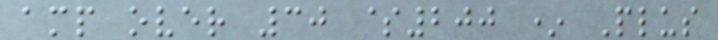amp over 30 $200 * Plus
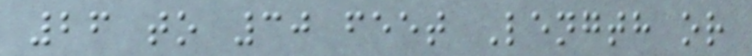26 to 30 feet Length or
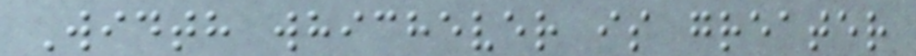Width whichever is greater
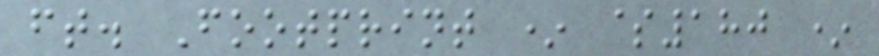ft. Footprint * $180 *
